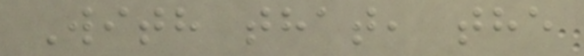With that, the
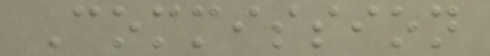Commission
